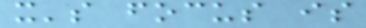it's focus is
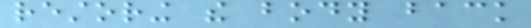restoring the body back
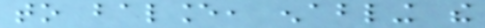to balance, enabling the
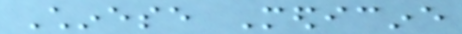Chinese Medicine
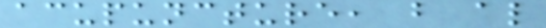acupuncture, but also
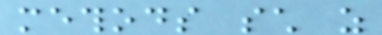methods such as
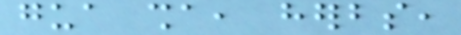gua sha, herbs,
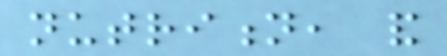nutrition, and
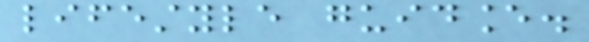lifestyle guidance.
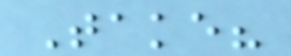Take?
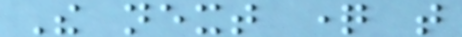The next question that
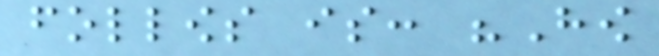follows is: "How
